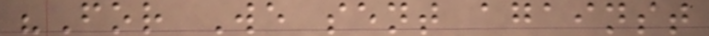"For We sent against
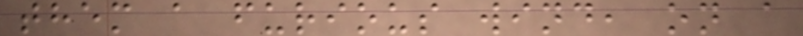them a furious wind, on a
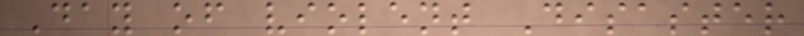Day of violent Disaster
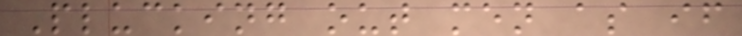Plucking out men as if
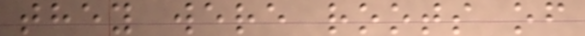they were roots of
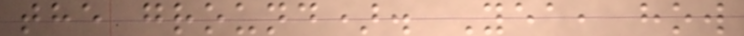the ground). Yea, how
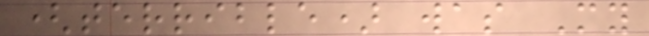(terrible) was My
